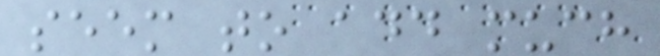seem to add much
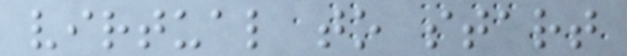virtual to start
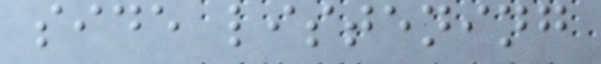side listening
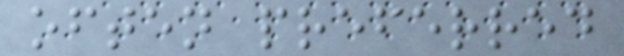often preferred
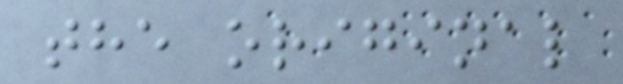the original
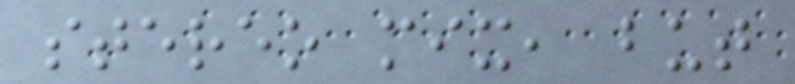stereo mix, but
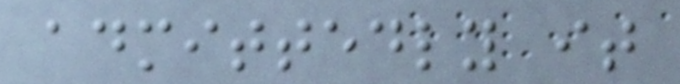admittedly it
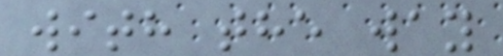with the way
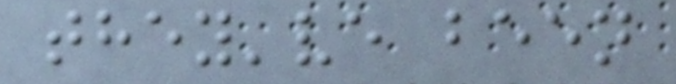they've been
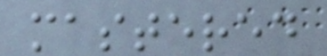mastered
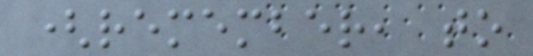(remember, to
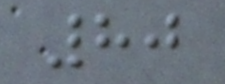80
